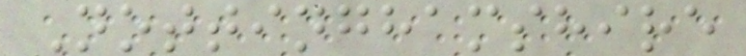Nottinghamshire
